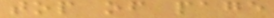top of page
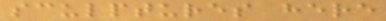sculptures here
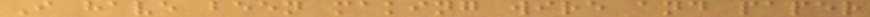I have been making wire and paper
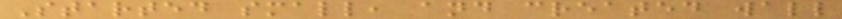Started small, and created wall
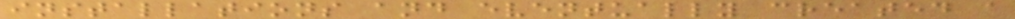installations and eventually created a
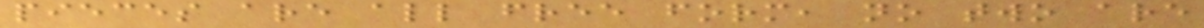pieces are all free form, no two are
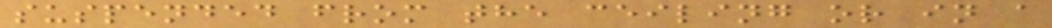suspended from the ceiling or in a
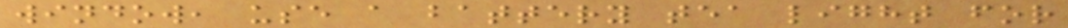window, use a battery tea light for
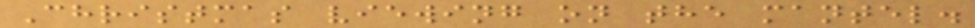Christmas viewing on the mantel.
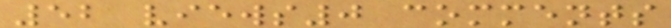52 views0 comments
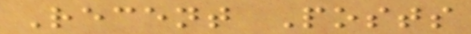Recent Posts
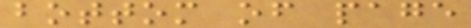bottom of page
